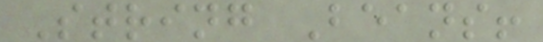String Beans!
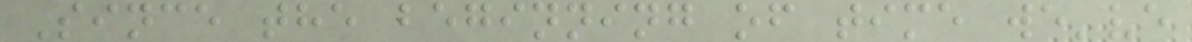Since the beginning of time we've
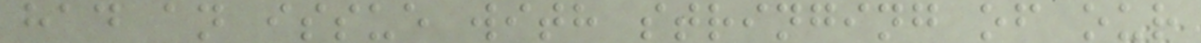had an issue with stringing of our
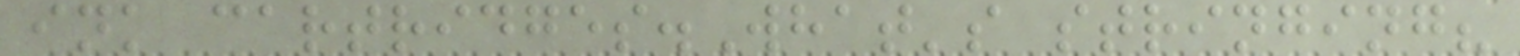ink cartridges.What's stringing?
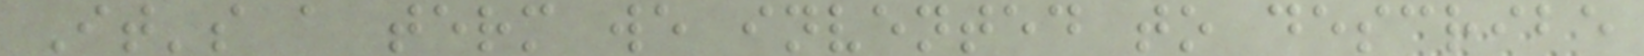It's a term we invented to describe
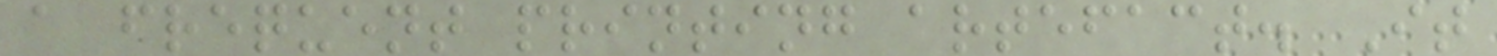a frequent printing artefact. It
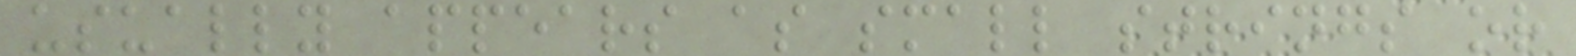usually appears as small strings or
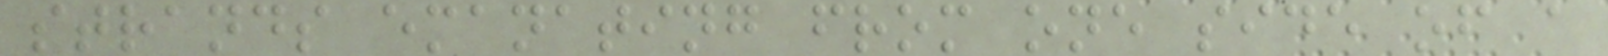strands emanating from one side of a
